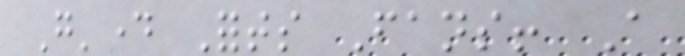G'day Forts Fans! A
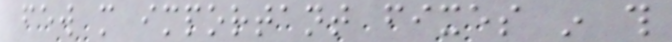few more important fixes in this
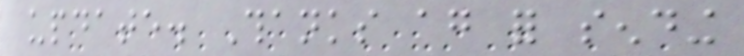update. Thanks again for sending
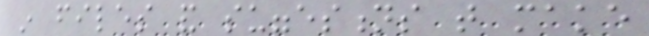in files and suggestions that make
